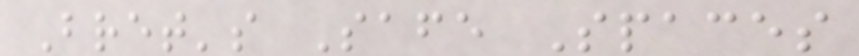Bret's Safe Spaces
